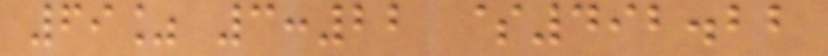69% 3:22 $492.22
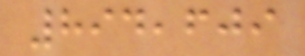894,609
